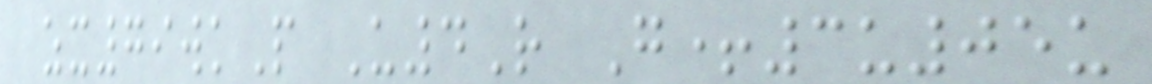zx79wkP U4R G+3u05u
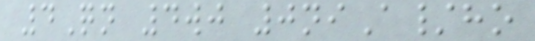4Qn 4wj 0niA/ho
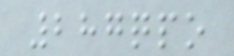287qpo
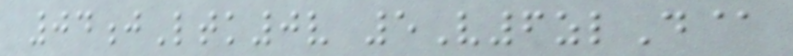04jLtk0v 5V6zlD@
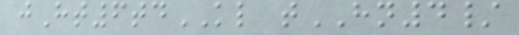jHt6tdKL tHN4/
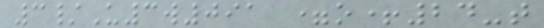3/U3w091 =o+24-t
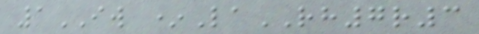1IW *LaRH7r3
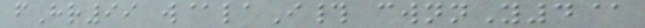fHr99 w@laI# cwnnY4@
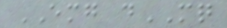EMG dMQ
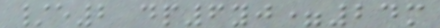/e2 dp6yj=24m
